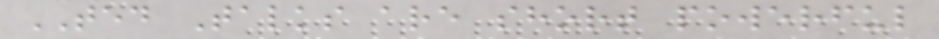TED Talks are short powerful
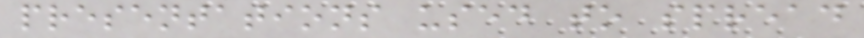presentations used to spread
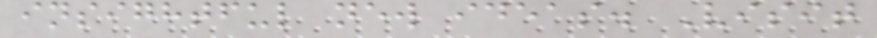insightful new ideas. Visit
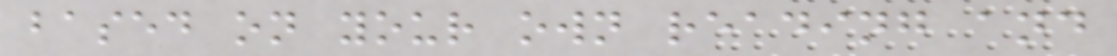based on your own reading and
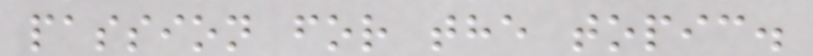passion for the topic.
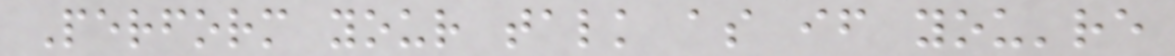Perform your talk as if you're
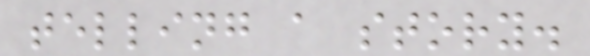telling a story.
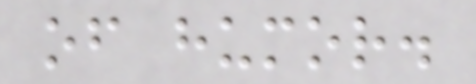of humor.
